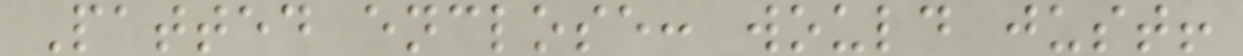Patted enclose: would just!
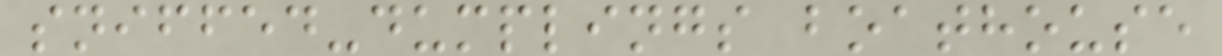sniffed-dumplings boathouse
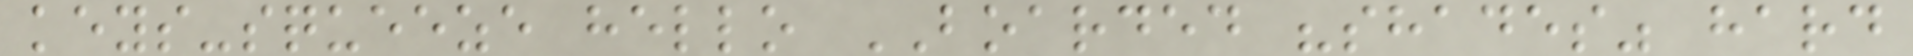keys-squeeze hello BOARDED "shades" hard
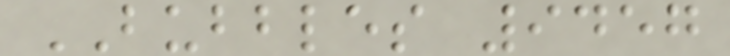BUBBLES 9457
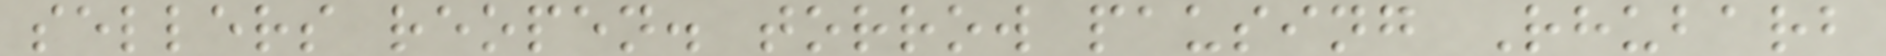sellers reopen. torrow pausing Rhubarb
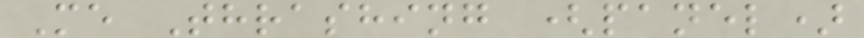Me Thrashing (panel)
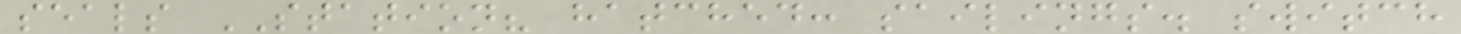seals STATION? hatched: sailings. switch
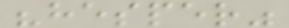"hesper"
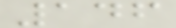146
